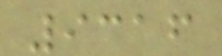9316
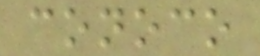conoco
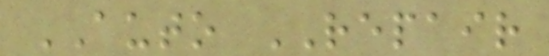AUTO REPAIR
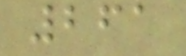261
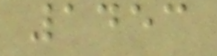1453
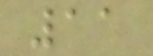11
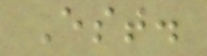Est.
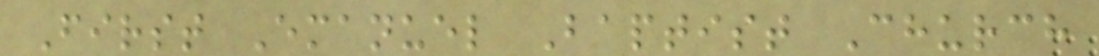First Emanuel Baptist Church
